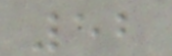52
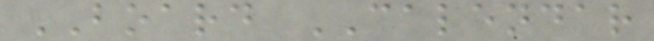BOARD CALENDAR
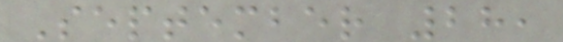September 28,
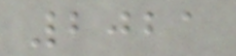2021
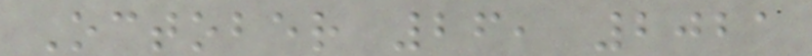October 26, 2021
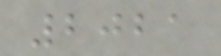2021
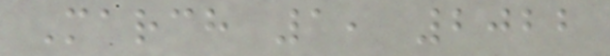March 1, 2022
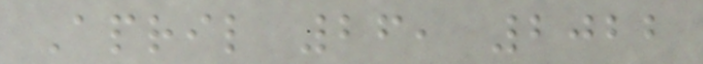April 26, 2022
